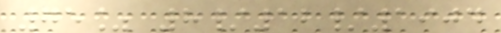75% 8/12/1904
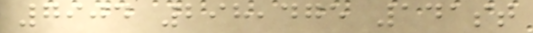7904 298,475 141st
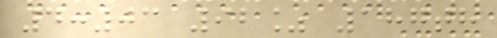4:03 92% 187th
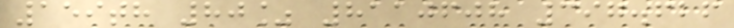159th 80% 8110608 397.626
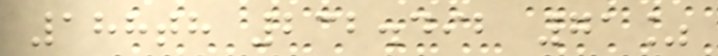188th 232.492 71%
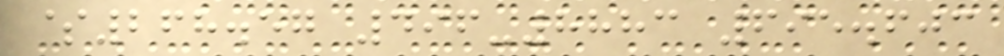$268.57 496-8883 695.603
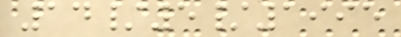14/5/1995
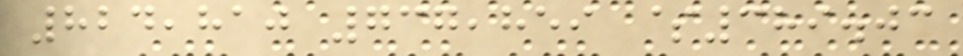824,810 737,859 $389.03
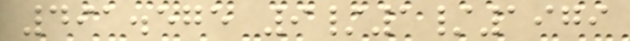491.575 9/1/1979
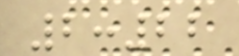2:22
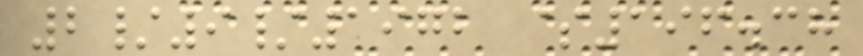2/9/1972 $196.38
